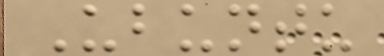Ubuntu
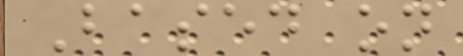Based on
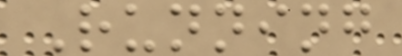Running
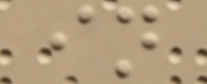in
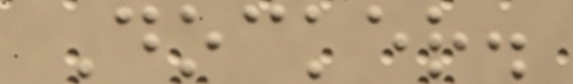Docker.
